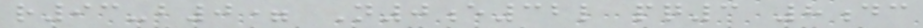r93-b0= N0e32l pq3 8dc
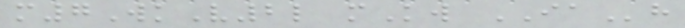m7WkV2l mKw IAh
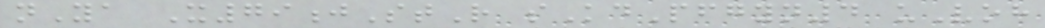nYa X79jStR sKdPfgyn4 uVoh
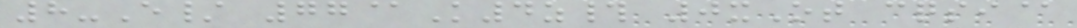8-E/ 77@K4z# 0xOt cqsi@
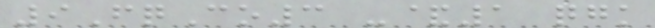9FqCo3 -&1 qgk
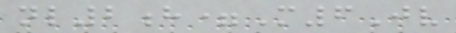nl2h=M6Jv
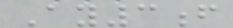Ay3f
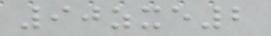90zxe2
